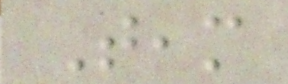Team
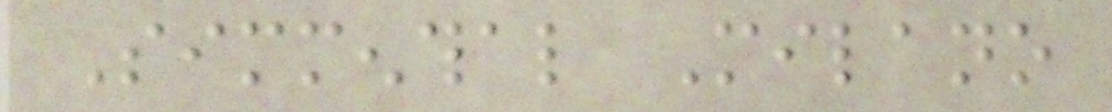Simmenthal Milano
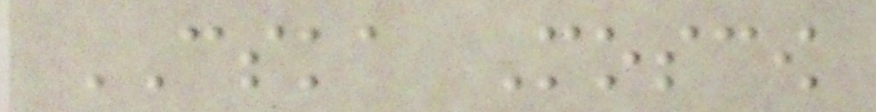CSKA Moscow
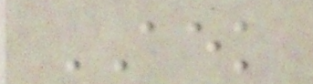AEK
